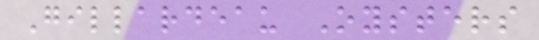Gillardeau Oysters
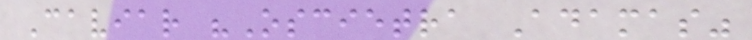Caviar "Oscietra Adamas"
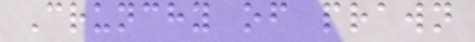Crunchy of prawn
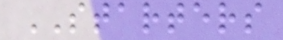STARTERS
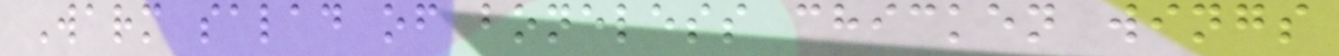Warm salad of boneless chicken wings
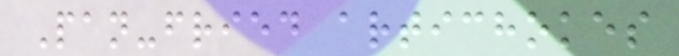Pan-fried artichokes
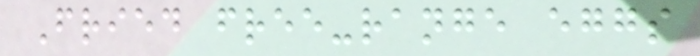Fried free-range eggs
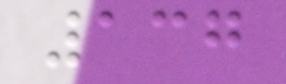137
